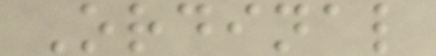Ordinal
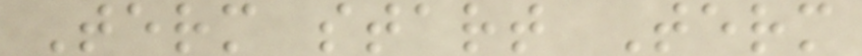Term start Term
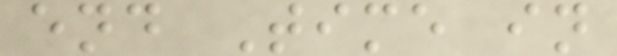end Time in
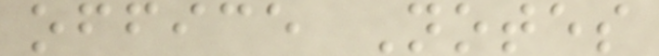office Notes
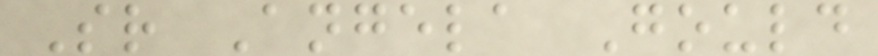Sr Angela Gould
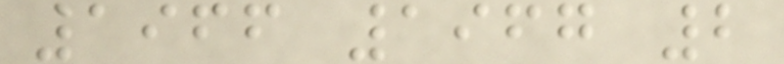1966 1967 2
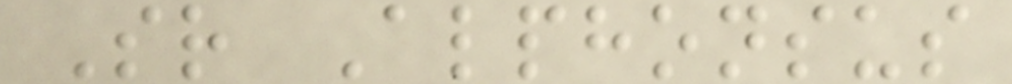Sr Alphonsus
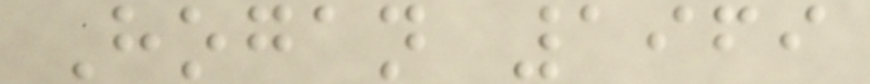Hogan 1969
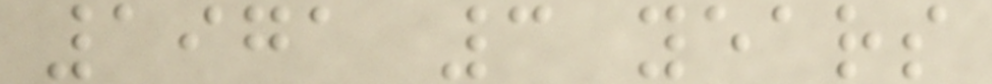1971 3 years
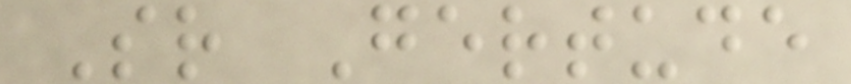Sr Gertude
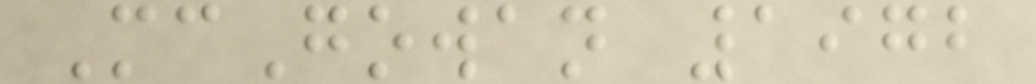McGowan 1972
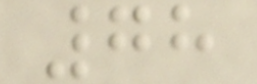78
